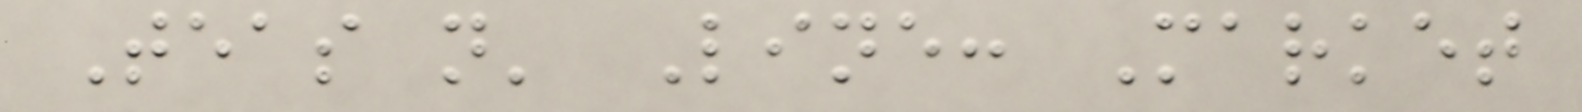Teas n' Line: Market
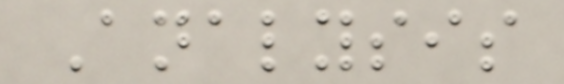Analysis
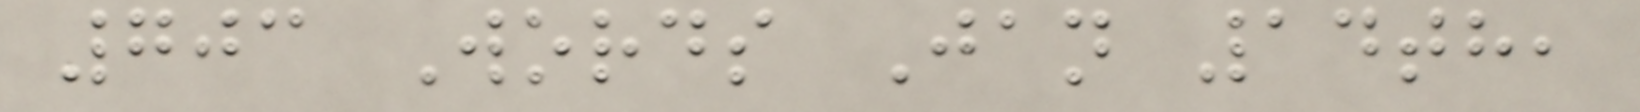703 Words Jan 14th,
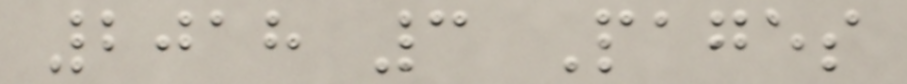2018 3 Pages
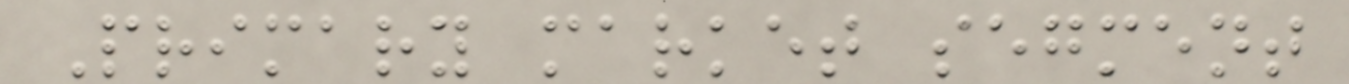Primary market segment
